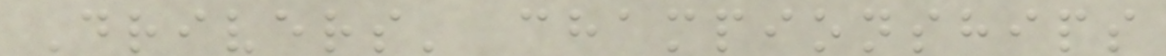Drivers' championships
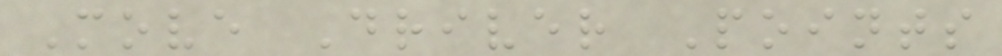Move Driver Points
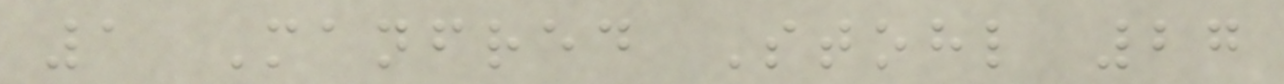1 Manfred Stohl 27
